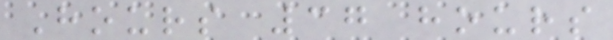Hours 37 hours
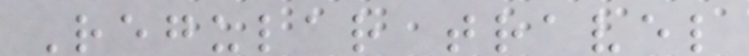Regular travel
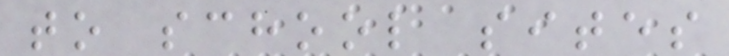to school sites
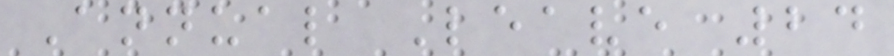Annual Leave 24
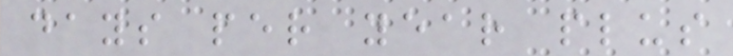days per year plus
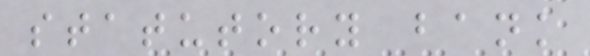statutory bank
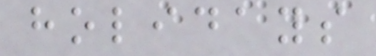holidays
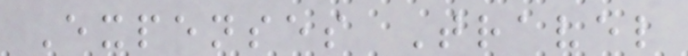Expenses Travel
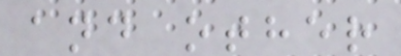and other
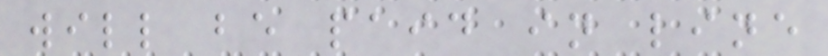will be paid in line
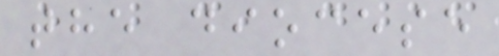the diocese
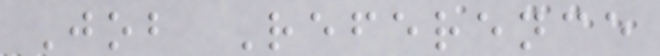Job Reference
